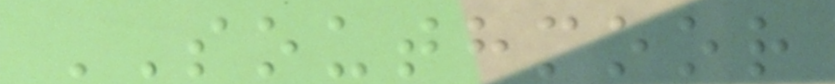SOUTHMOOR
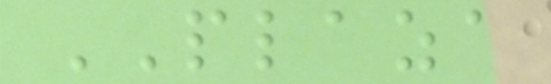PLAZA
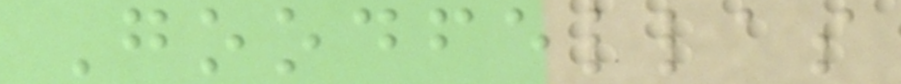Goodfellas
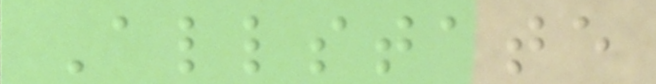Allstate
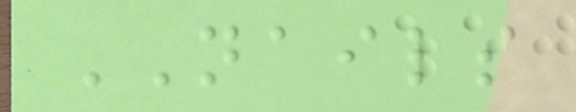NAILS
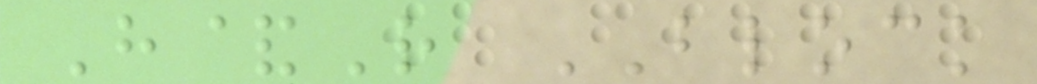H&R BLOCK
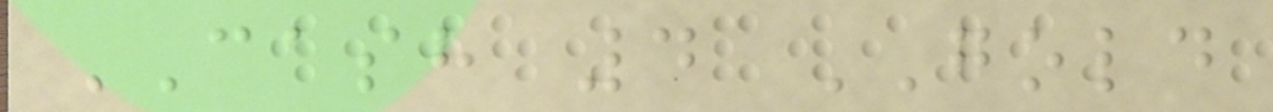CASH 4 GOLD
